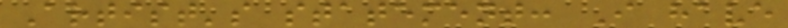Artist's statement: I have
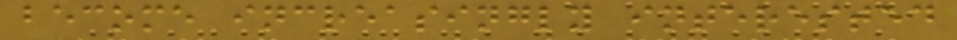become increasingly interested
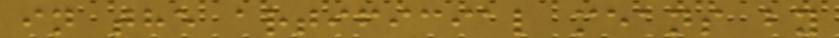in the artificial means by
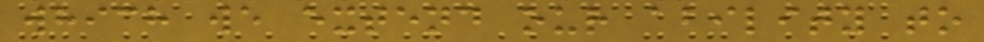which we extend our ability to
